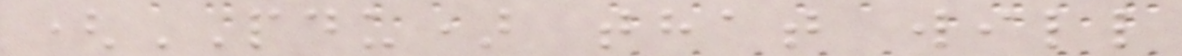(PDU) that will
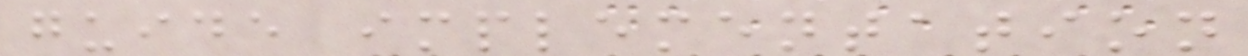guide implementation
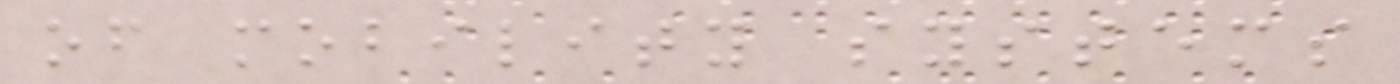of mobility systems
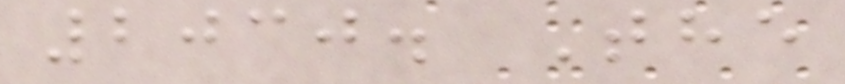2030. The
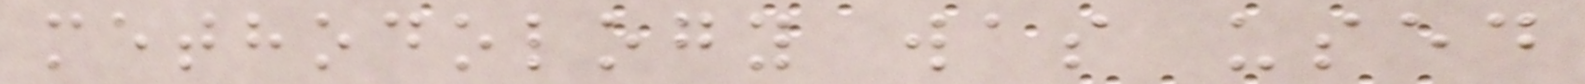methodology was used
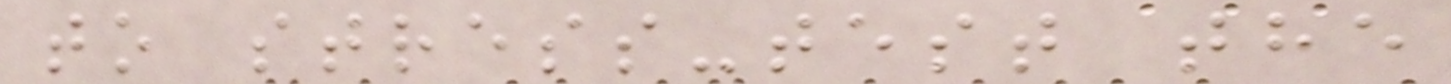to stress-test the
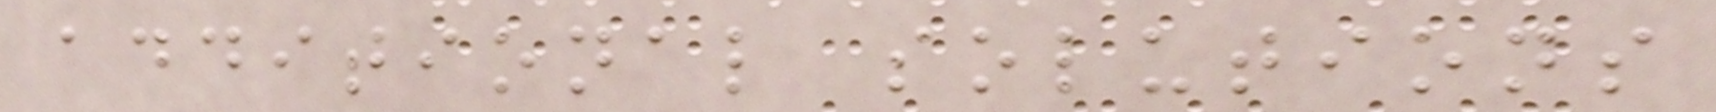additional solutions
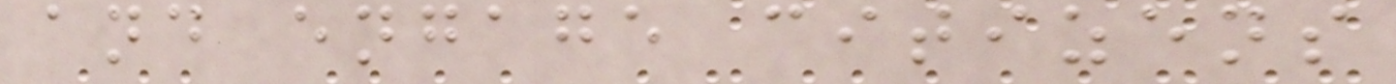and engage citizens
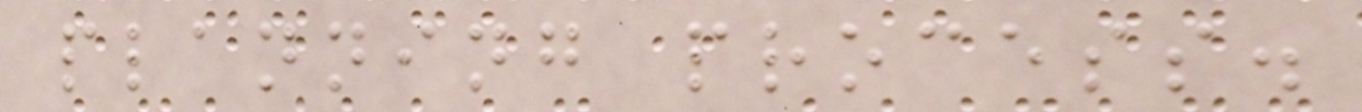planning process.
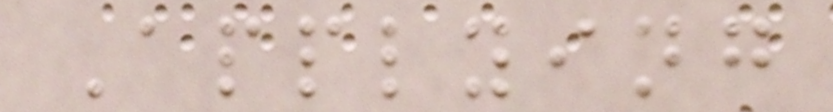Applying
